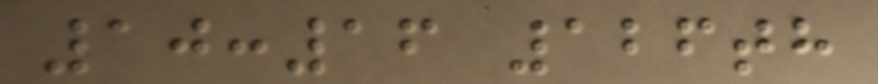10:16 126th
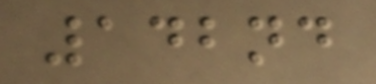142nd
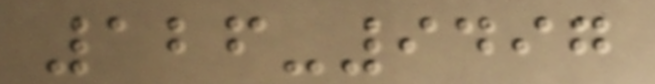126-9497
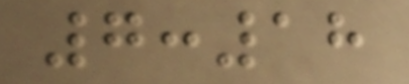7:18
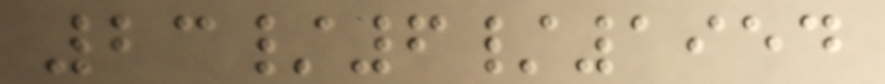23/6/1954
